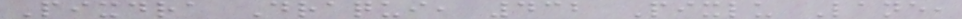Pixdra Draqui, 432 Pixlu Lane,
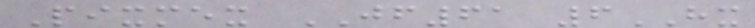Pixmex JF61 6HX
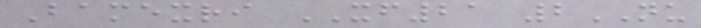Bamexri XF21 2NU
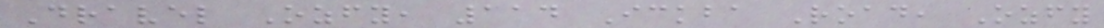Dravel Ozfy, 114 Ickba Road, Ozfy
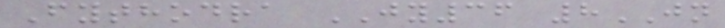Fythodra JY36 8JN
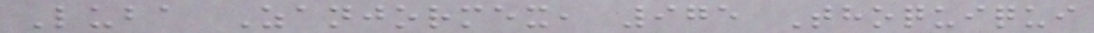Luba Zanjormex, 975 Thoquiqui
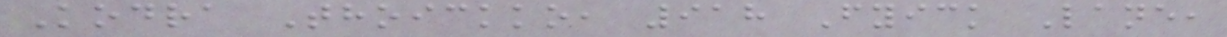Kodra Thoickko, 918 Fyick Lane,
